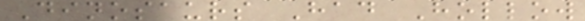Dinosaurs Had Hollow
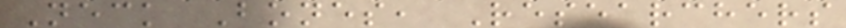Neck Bones, Researchers
